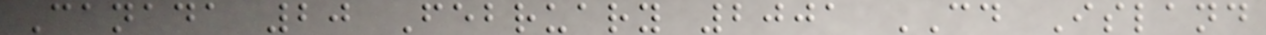Canada 20 February 2001 CD Island
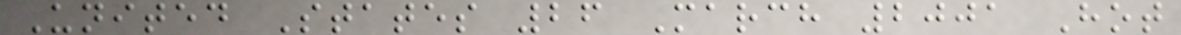United States 26 March 2001 Hot
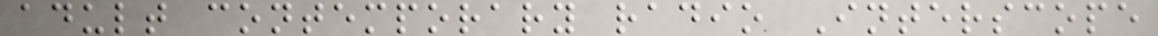adult contemporary radio Interscope
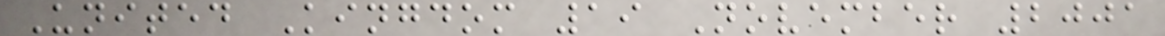United Kingdom 19 November 2001
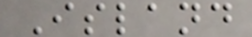Island
